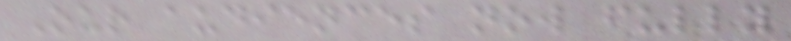Our audiences now fully
